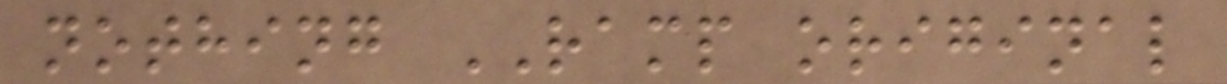nothing RAMP original
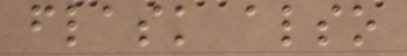flask also
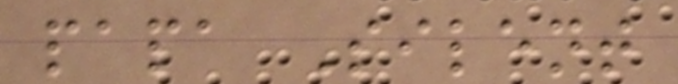papa Silent
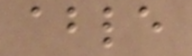able
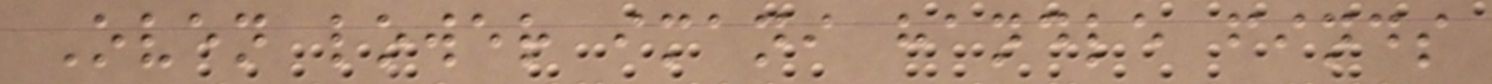Oven lower imani handle finds
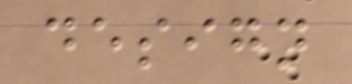design
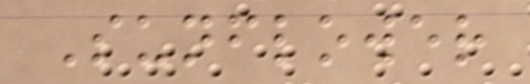Sunflower
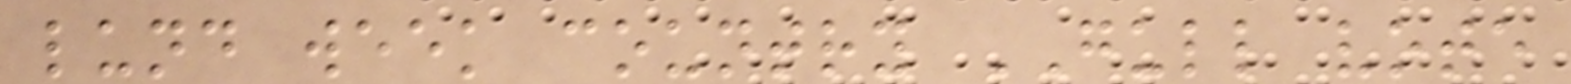lund week country GULL vote
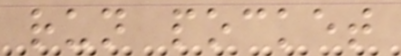run pocket
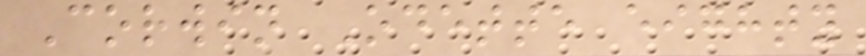Corwin Odette eighty
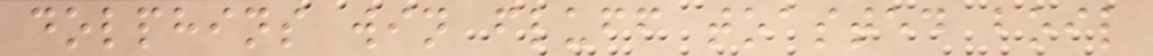dolphins win fluff toasted boil
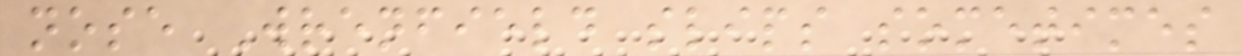nose Wrenfield slips sometimes
